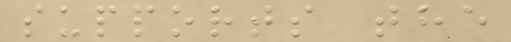supports the
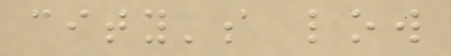city's low
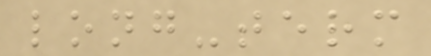long-term
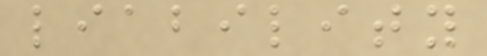liability
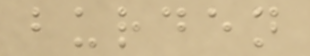burden
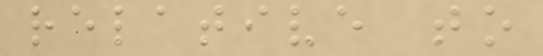relative to
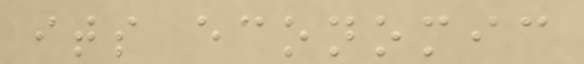its economic
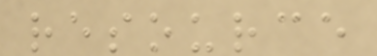resource
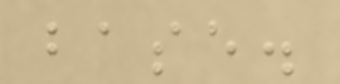base.
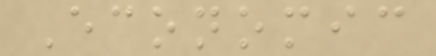Economic
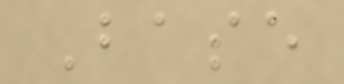Base
